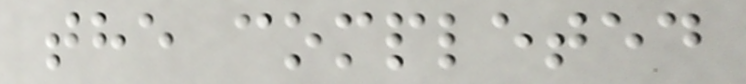the completed
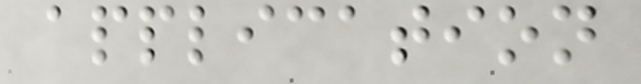application
